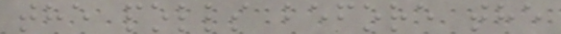the polls before the
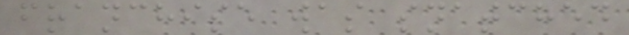franchise was snatched
